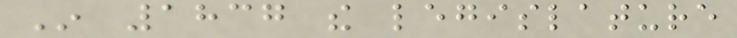In 1837 the legislature
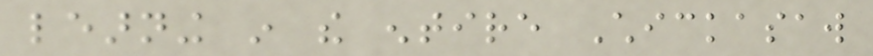learning in the entire Chickasaw
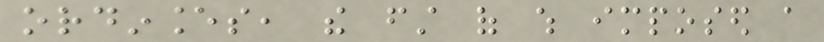ordinances, the first of which imposed a
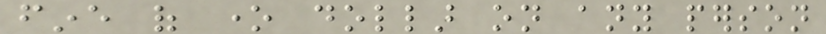fine of one dollar on any person
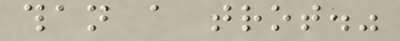than a trot."
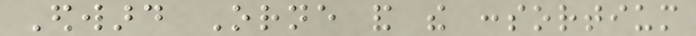Edward Orne and the consortium
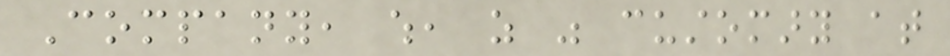Company, which, as was customary at
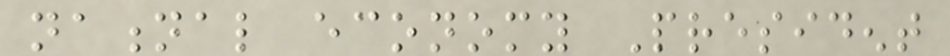national economy President
